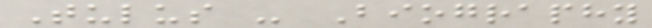Tulus - Biography
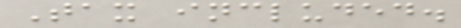Tax included.
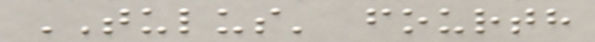TULUS' fourth
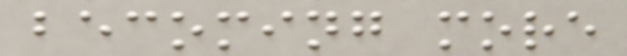becoming more
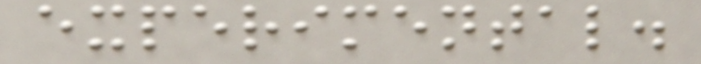experimental.
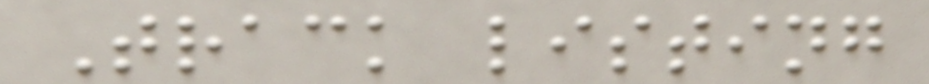Track listing
